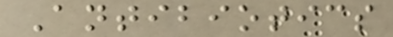Antibiotics
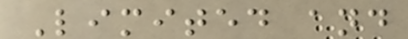Limited and
